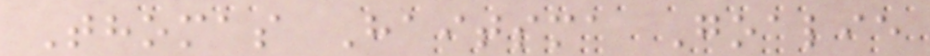Thomas Haitsma Goalie
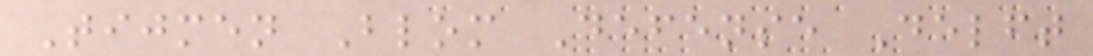Tijmen Blom Defense Delft
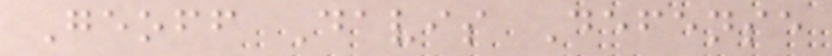Geoff Davis Defense
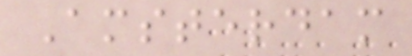Amsterdam
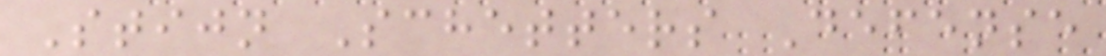Stijn Schetters Defense
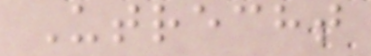Utrecht
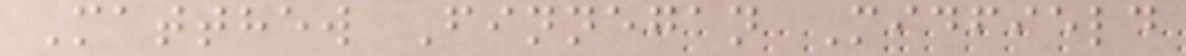Matthew Finnegan Midfield
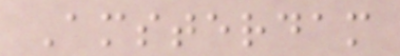Amsterdam
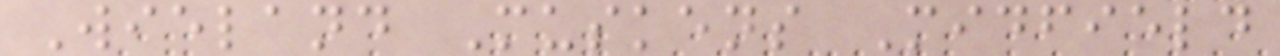Wieland Muskens Midfield
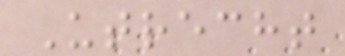Utrecht
